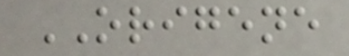ORIGENE
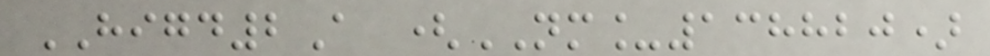HIGD2A (NM_138820)
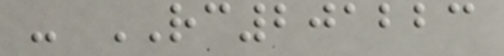- RC201223
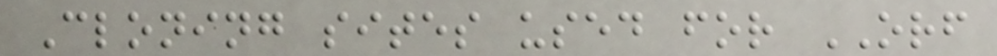Cloning sites used for ORF
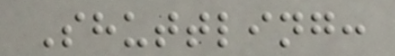Shuttling:
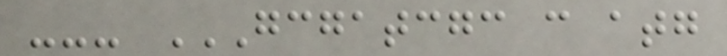--- GCGATCGC C ATG
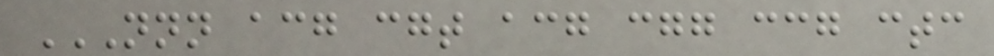NNN ACG CGT ACG CGG CCG CTC
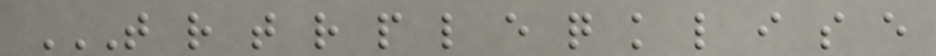T R T R P L E Q K L I S E
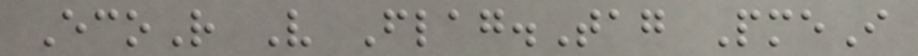EcoR V Flag.Tag PmeI
